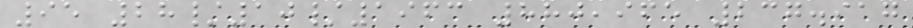95 28/10/1963 880,965 237.917
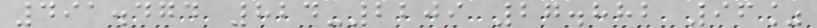491.474 824-2209 27.882 96%
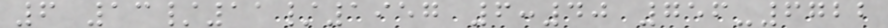6 13/11/1957 6:40 756-6722
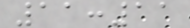11:11
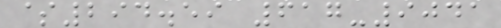$294.59 617-9041
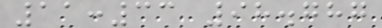11:33 98.787
